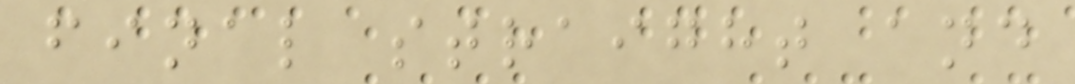final straight and
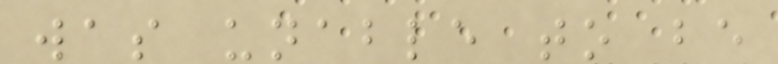was unable to be
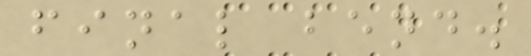final bend.
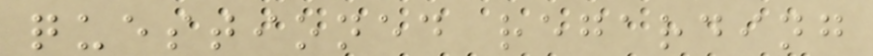questioned regarding
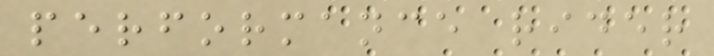performance rider
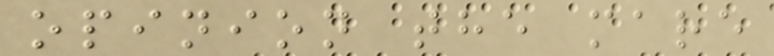opinion the mare
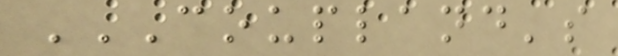COUPLAND'S
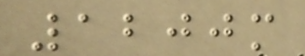1200m
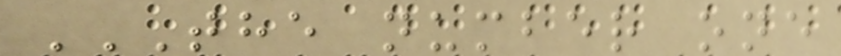THE NUMBER ONE
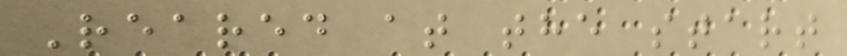Reared at the start
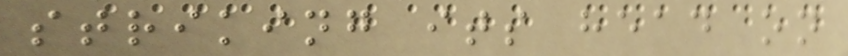striking its head on
